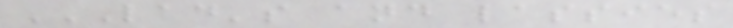LAD'S AND LASSIES
